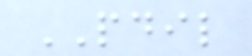PDIL
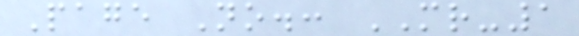Page No.: MR-1
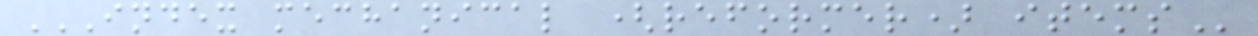INDEX MECHANICAL (REFORMER) ITEMS
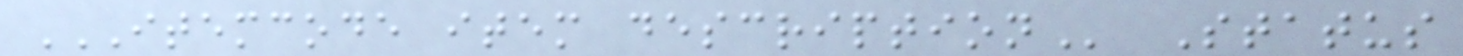ITEMCODE ITEM DESCRIPTION Status
